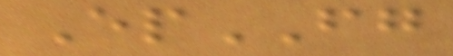EpFG
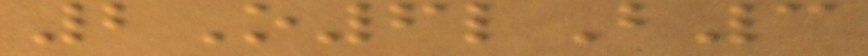2O6lB3
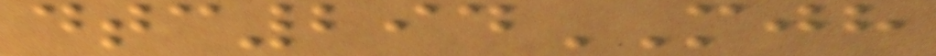dtc294MJH
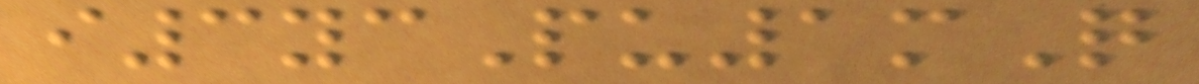i3ycPu1mQ
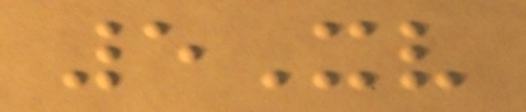5Xv
